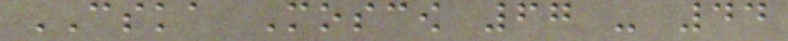CSKA Moscow 67 - 44
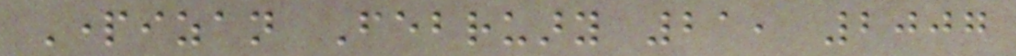Partizan February 21, 2007
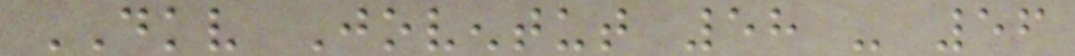DKV Joventut 58 - 56
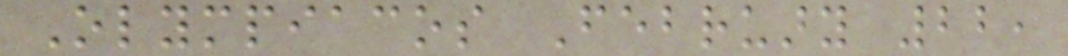Olympiacos February 22,
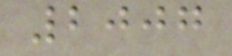2007
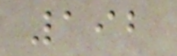192
